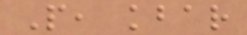P, kbar
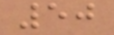50
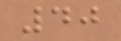40
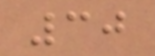30
